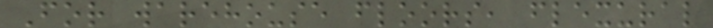For warehouse floors, flexural
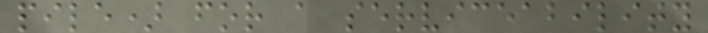pile) for a serviceability
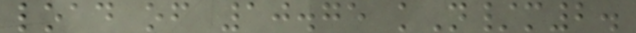load of 10.75 kN/m2.
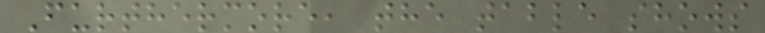Furthermore, the table shows
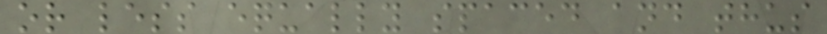or less equally spaced and thus
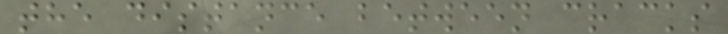the distance between cracks
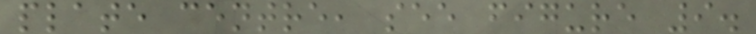plate centre, see figure 9.
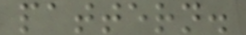pattern.
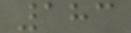183
